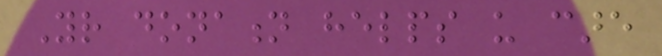Your donation helps us care
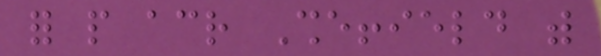for people across Sheffield with
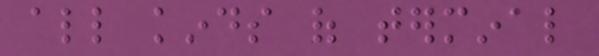all kinds of terminal
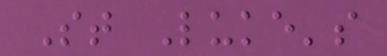St Luke's
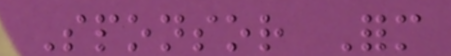Sponsor Form
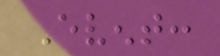Event:
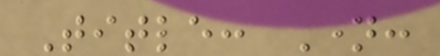Title: Name:
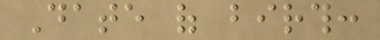Date of birth:
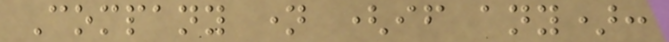Company name (if any):
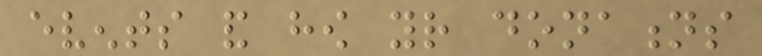events and how your donations
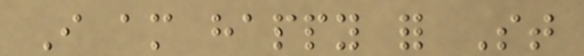I am happy for St
